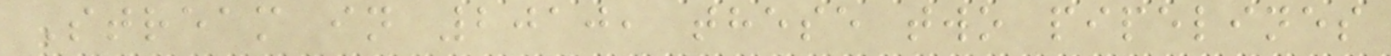Stream in 2010, these two pipelines
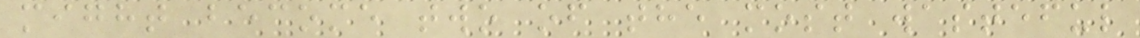might become two of the most wasteful
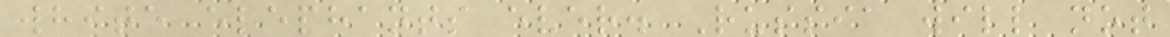white elephants ever. Russia will not
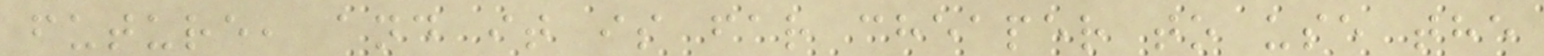future, and it is far cheaper to use the
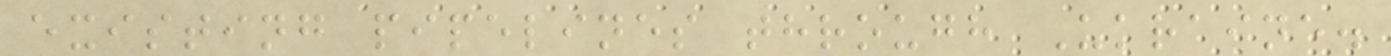existing pipelines through Ukraine.
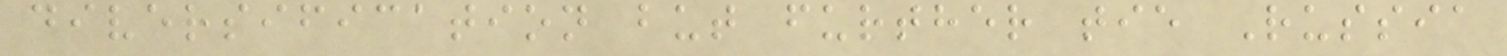diversification but further tie Russia
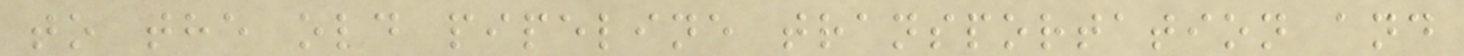to the old pipeline transportation and
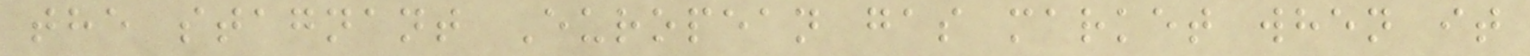the stagnant European gas market when it
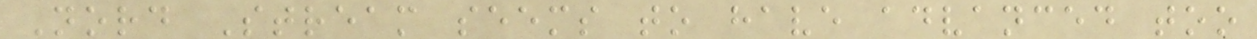Nord Stream seems to have advanced too
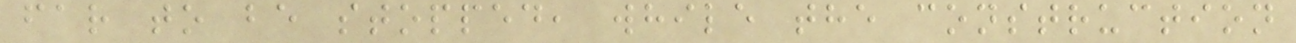far to be stopped, while the construction
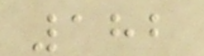182
